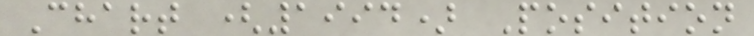Chart (1994) Position
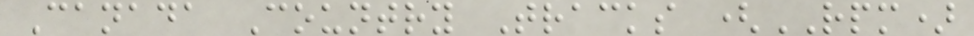Canada Country Tracks (RPM)
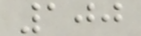100
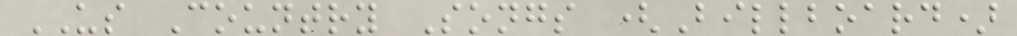US Country Songs (Billboard)
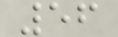56
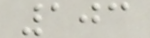103
